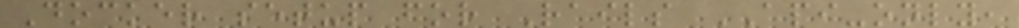Docker setup for Rails API-only,
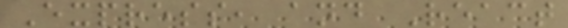Express, and React
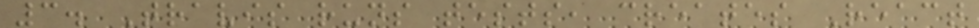3. Travis runs tests, creates React
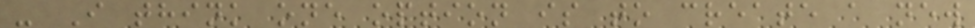- I think one option is to create a new
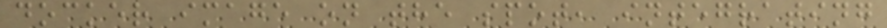docker image on the spot, integrating
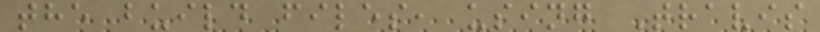the build files, using Travis
